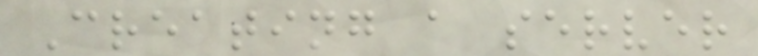Creating a server
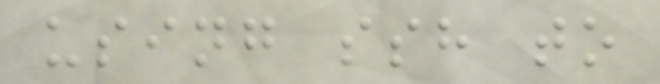using ssh to
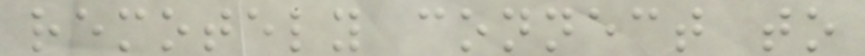remotely connect to
